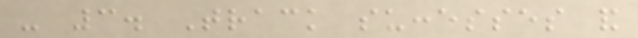- 3. Track successes and
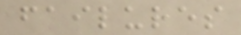failures
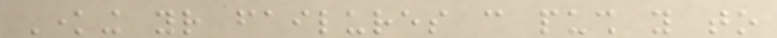Knowing your failures can push you to
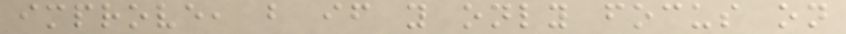improve, but if you only focus on
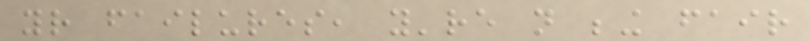your failures, you're not being fair
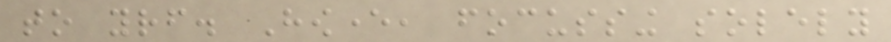to yourself. However, focussing solely
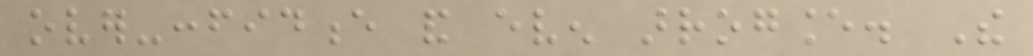over-confidence and even arrogance. The
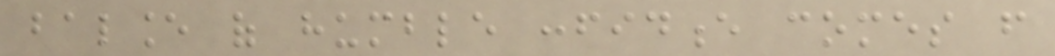balance of humble confidence comes from
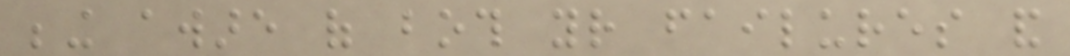being aware of both your failures and
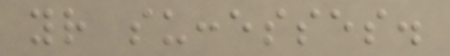your successes.
